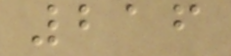216
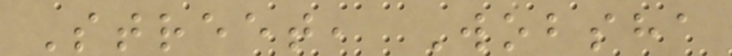Street, Wobsha
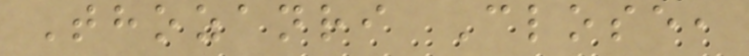Thozanri Close,
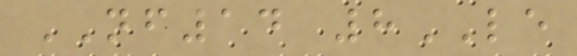NF14 8LE
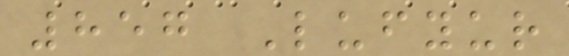857 Lufyur
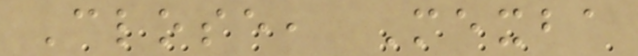Close, Mexba
